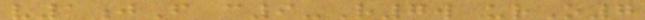v1jF c9-R7w urO7
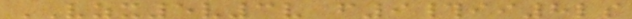VZX5v3v f9#ii8ls
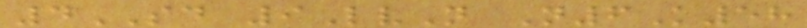4SD 9LvN N6K58
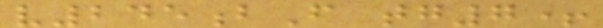v245bF tg7+
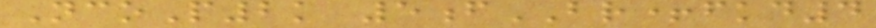NcoP2k 5fBR+fkd4
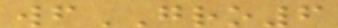wfGRO6
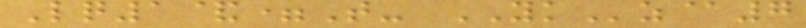Lq1&=T- YKz@7
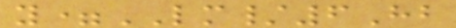y=LM/6Hb
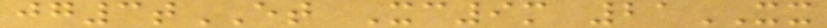jg3tET Xc9m 21XX
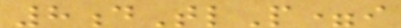8dTlP=i
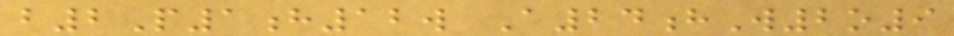b2P1h12w A24hW2o9
